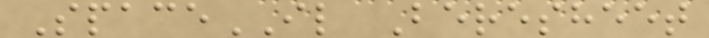SpaceIL Beresheet
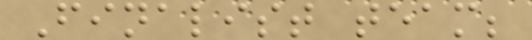Finalist team;
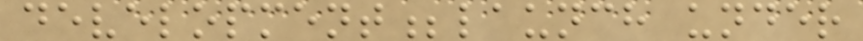development;launch under
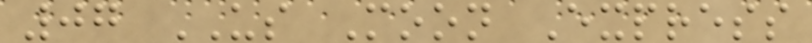07 US Moon Express
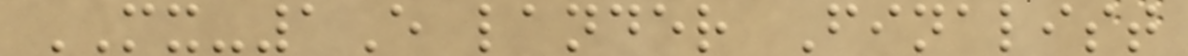MX-1E lander Finalist
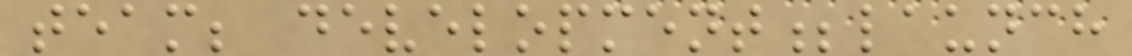team; development;launch
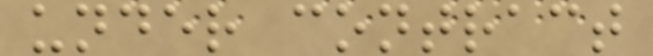under contract
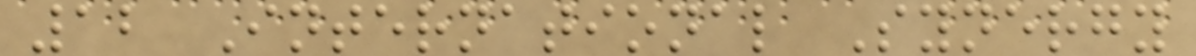12 International Synergy
